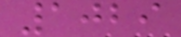1029
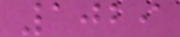1029
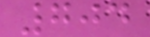704
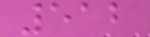512
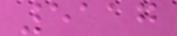5117
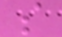s
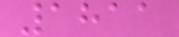1811
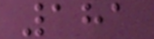181
